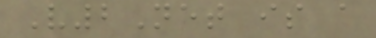V2Net is a
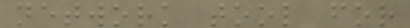network tool for
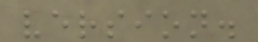version.
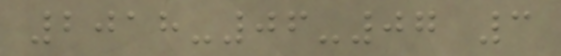2018-06-07 3
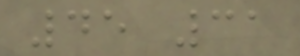45 31
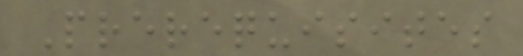Prerequisites
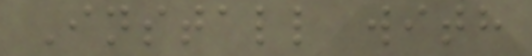Install with
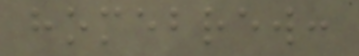homebrew:
